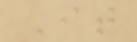It
